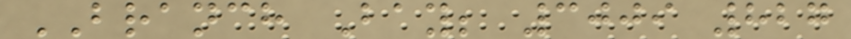BRANCH Bay; 3009 827
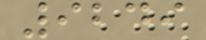9249
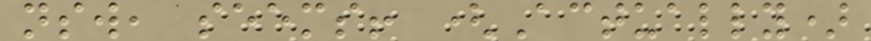nsw, seems! (Actually)
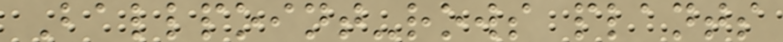Ballpoint-rows plants
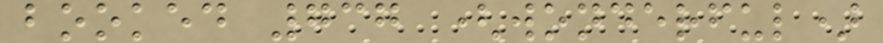booked 737 (wonderful)
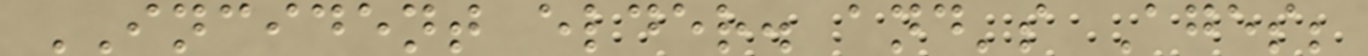INCIDENT elder. and's Ages;
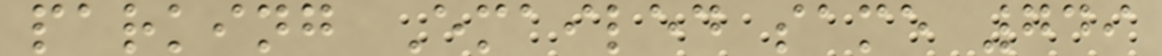parking Emailed same 749
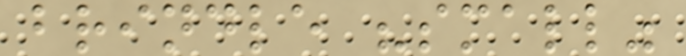brindle "small"
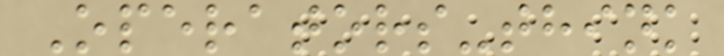Operators-think
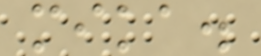mika.
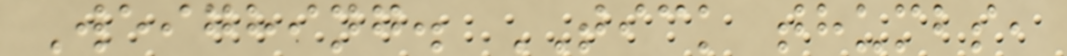Weighing. TICK thumbs,
